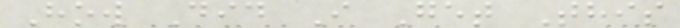How Did I Get This
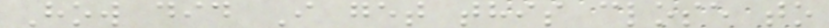How did I get this close to
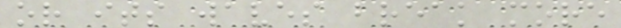or its waves break more
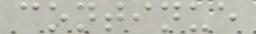continue
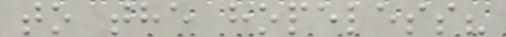to the hopeless?
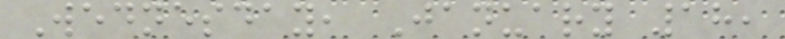Wednesday, January 18,
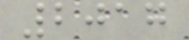2017
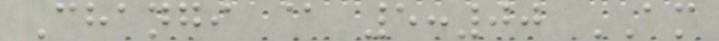Changi @ 5:00 AM
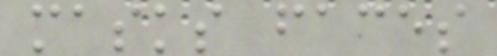masks faces
